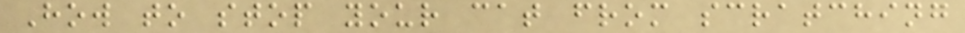How to stop your cat from scratching
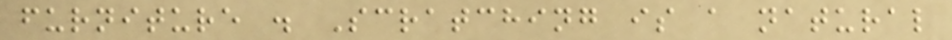furniture . Scratching is a natural
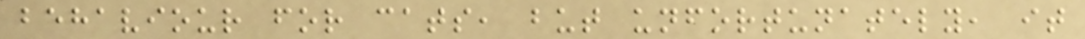behaviour for cats, but unfortunately, it
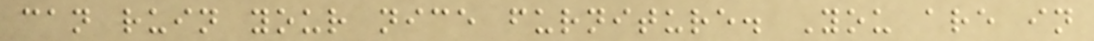can ruin your nice furniture. You are in
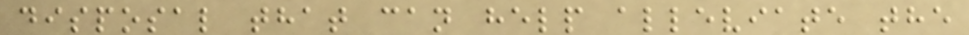disposal that can help alleviate the
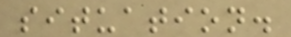situation.
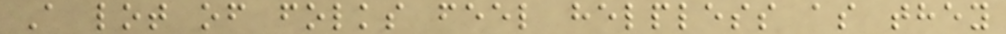A lot of folks feel helpless as they
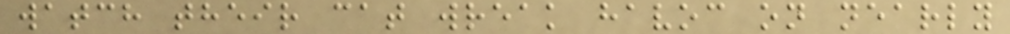watch their cat wreak havoc on nearly
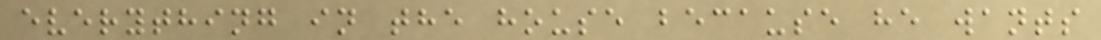everything in the house because he wants
